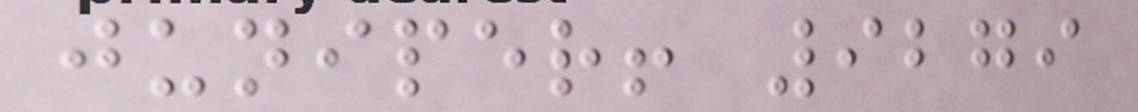juniper! 9279
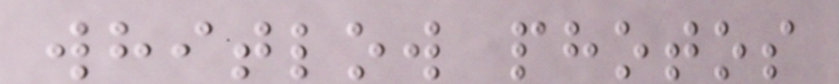whitlow photos
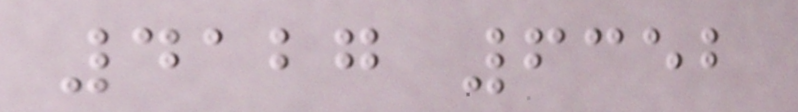4127 6352
